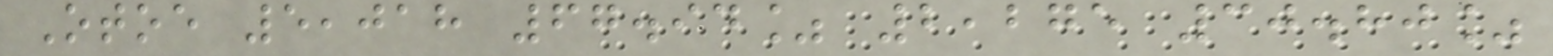Otoe 5,018 67.94% 2,275 30.80%
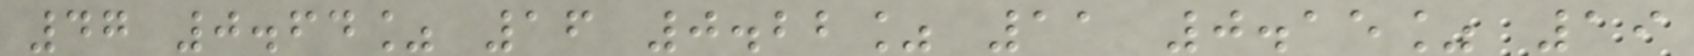47 0.64% 16 0.22% 11 0.15% 19
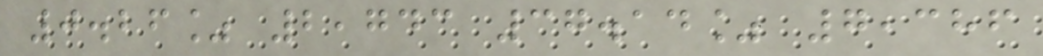0.26% 2,743 37.14% 7,386
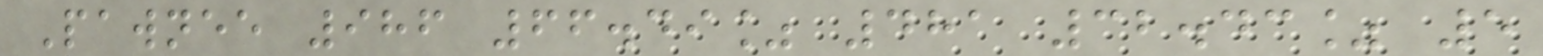Pawnee 986 66.49% 481 32.43% 5
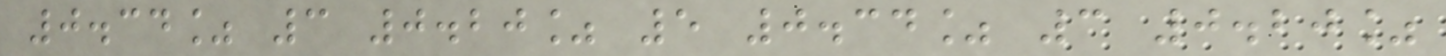0.34% 3 0.20% 5 0.34% 3 0.20%
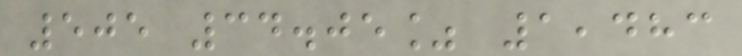505 34.05% 1,483
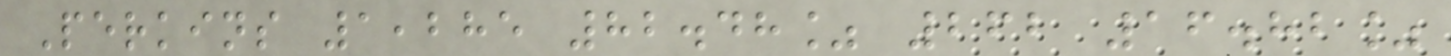Perkins 1,285 82.48% 262 16.82%
